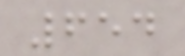654
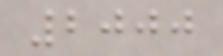2000
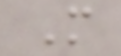M
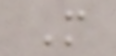M
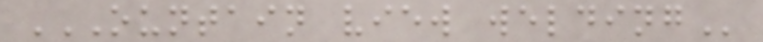OUNTAIN VIEW WELDING
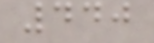440
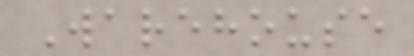Warehouse
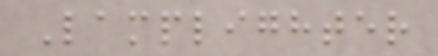Lamplighter
